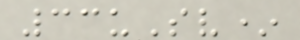33uSv*
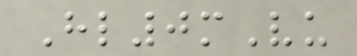Hl0mVu
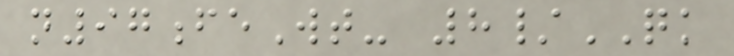n97feWt- 8/QK
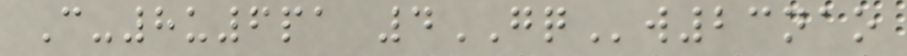C-8u6pa 4GQw23nao
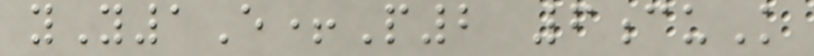yY1E+P2 6cuK
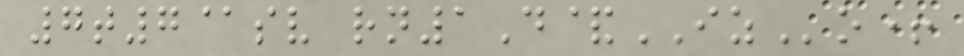7t7@sv rn1D&IZo+
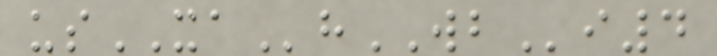usXAhWBi4
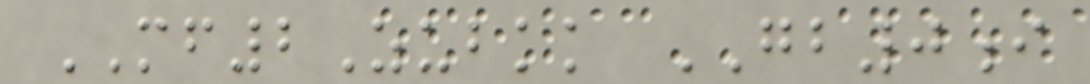MF2Zubkk GB0i
